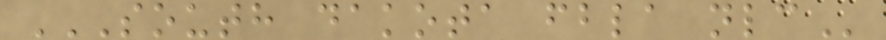SOUTH DAKOTA FBLA NLC
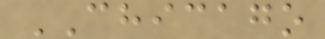CHICAGO
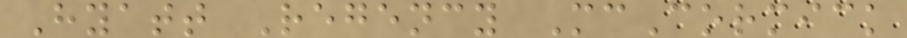Hyatt Regency McCormick
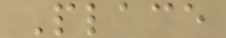Place
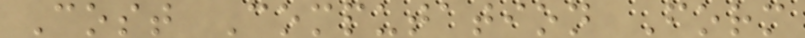Cost Computation Form
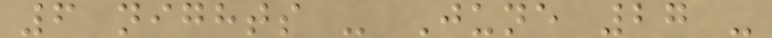6 nights - June 27 -
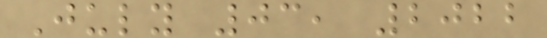July 03, 2022
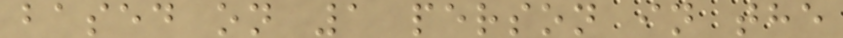based on 1 person in the
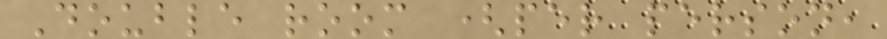Double room (per person,
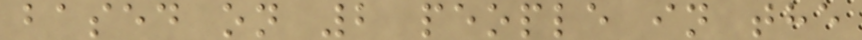based on 2 people in the
